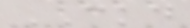CKD
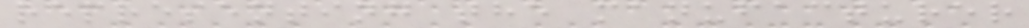representing the manufacturer
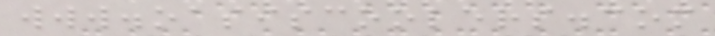www.oasiscoolers.com
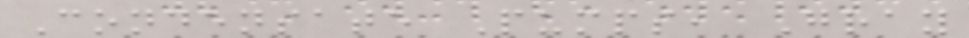Condensate Pumps, Gray
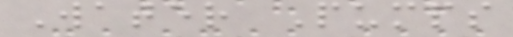Water Pumps
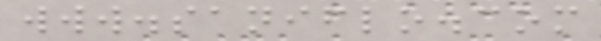www.saniflo.com
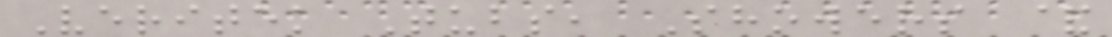Veritek Tubs, Showers &
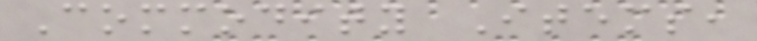Commodity Items,
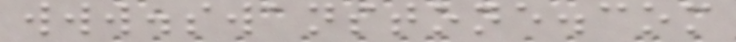www.swanstone.com
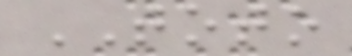TOTO
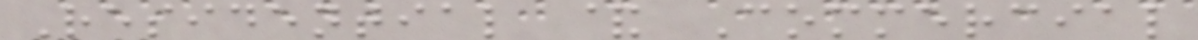Residential & Commercial
